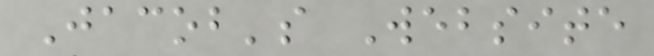Jacob's Website
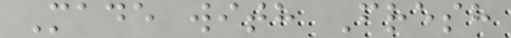Made with Fresh
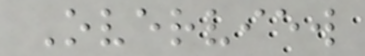Overview
